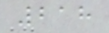218
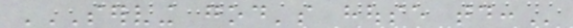SERVING GOD'S HOUSE TODAY:
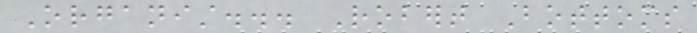Organist... Robert Bottoms
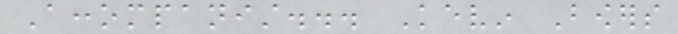Accompanist... Kevin Bowers
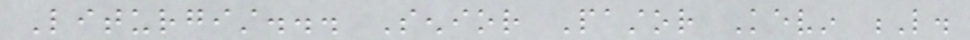Liturgist... Senior Pastor Kevin L.
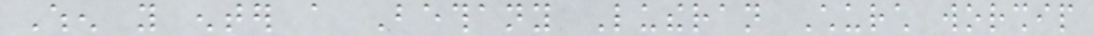When you enter a Bethany Lutheran Church worship
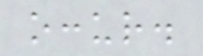occur.
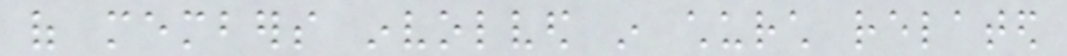of members involved in church related
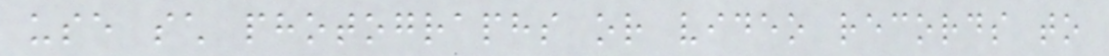use such photographs or video records to
